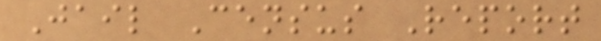Jail Census Report
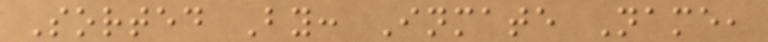Sorted By: Inmate Name,
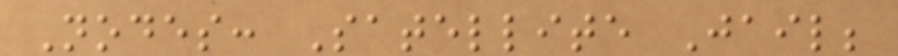Nodes: Satellite Jail;
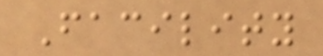Facility
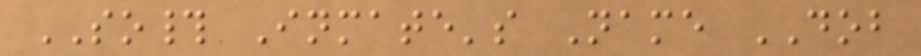SO# Inmate's Name DOB
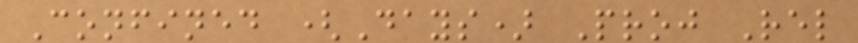Confined (Days) Proj Rel
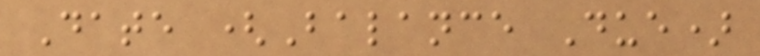Date (Balance Due)
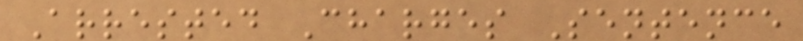Arrested Charges Sentence
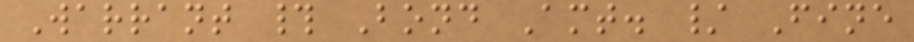Warrant # Bond Amt. / Fine
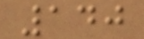140
